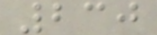230
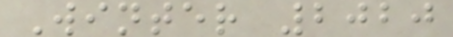Winter 2020
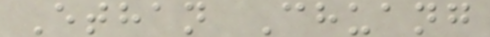Ethan Chuang
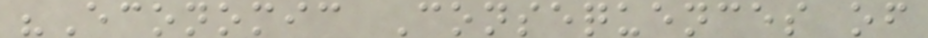"Economic Consequences of
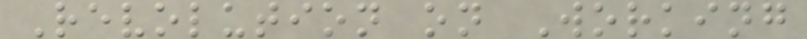Revolution on Working
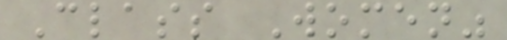Class Women"
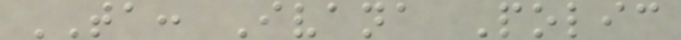TA: Ivana Polic
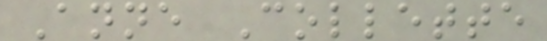Anne Collette
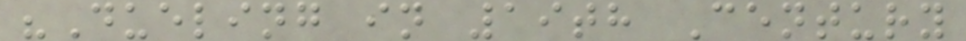"Dueling in 19th Century
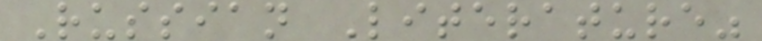Russian Literature"
